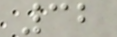32
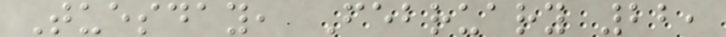Tuesday, February 22,
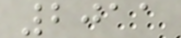2011
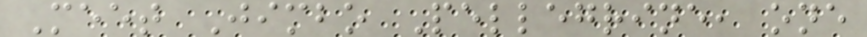Meet Jimbo Pellegrine, one
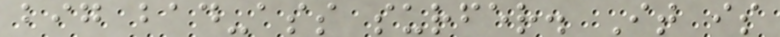big bad-ass surfer. It is
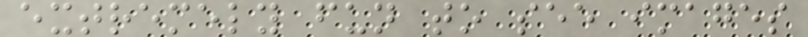extremely fun to see images
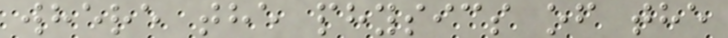where the physics of the
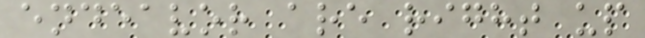endeavor are right up
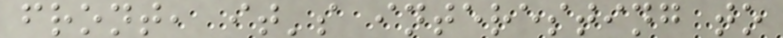front, it's interesting to
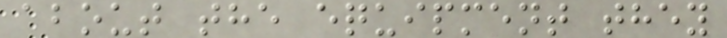about the equipment they
